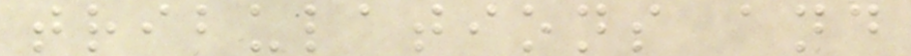tribulations and
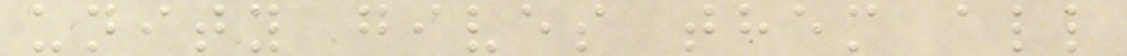unity gives them all
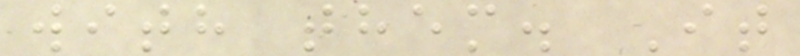with them. It
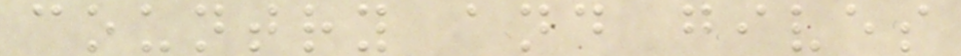country and gives
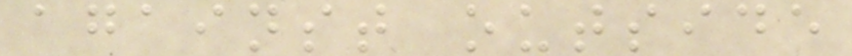against outside
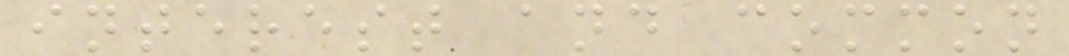interest and common
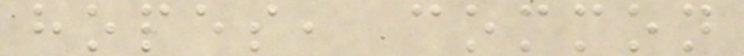hopes, common
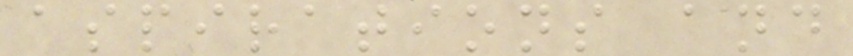aspirations and
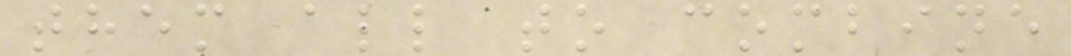them all to combine
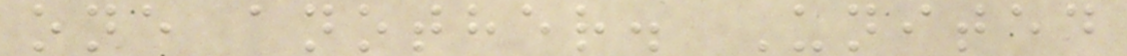one another. United
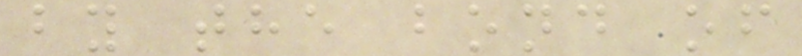by the bond of
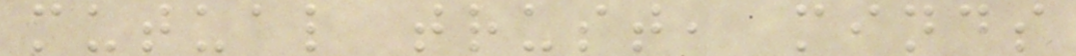mutual trust, minds
